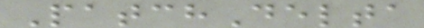PatchDelta
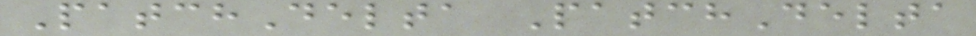PatchDelta PatchDelta
